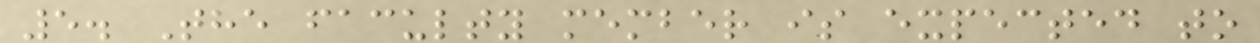5. The faculty member is expected to
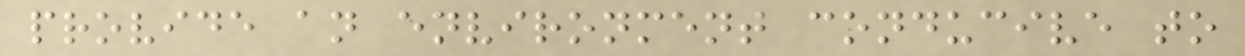provide an environment conducive to
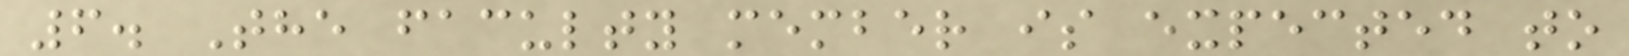6. The faculty member is expected to
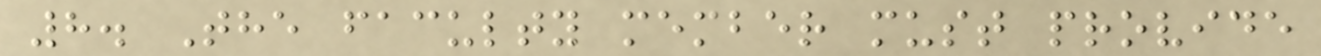8. The faculty member must provide
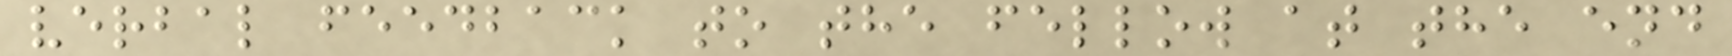verbal feedback to the fellow at the end
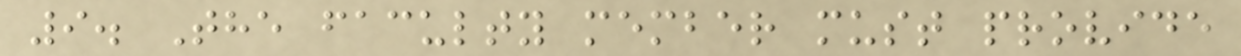9. The faculty member must provide
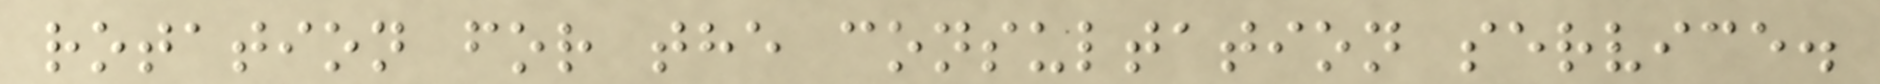rotation for the consultation service.
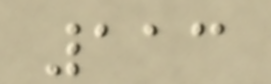113
